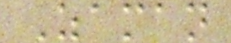Zaman
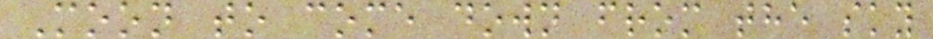Moon to come down from the sky
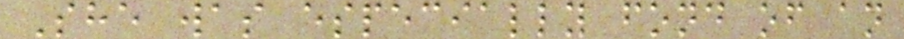She was especially fond of an
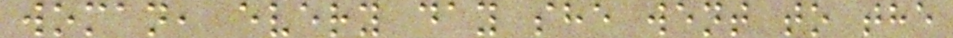woman, every day she went to the
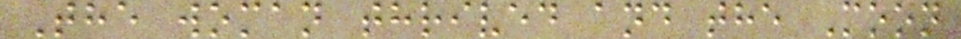The woman thrived and the Moon
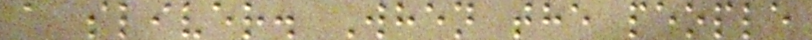a sliver. When the people
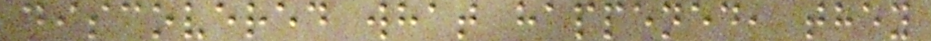discovered what happened, they
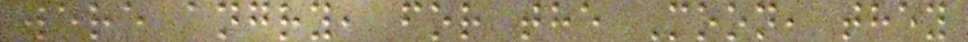were angry, for the Moon, they
